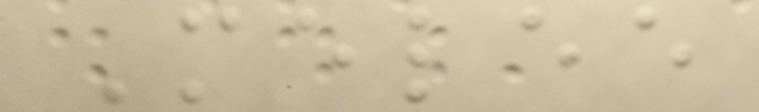Melee
